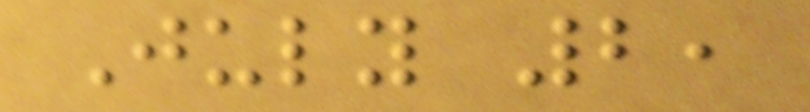July 2,
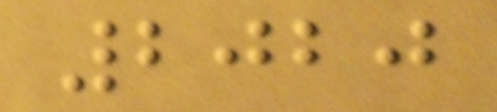2020
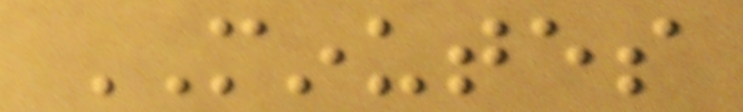MINUTES
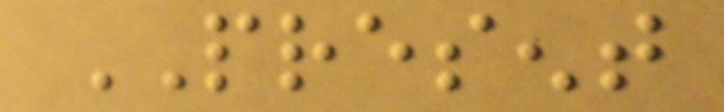PRESENT
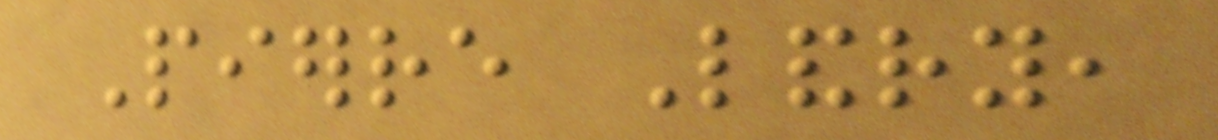Pierre Landry,
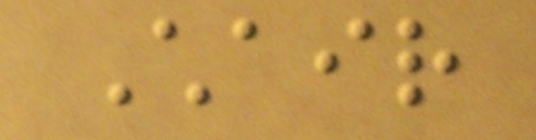Chair
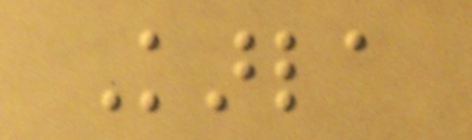Karla
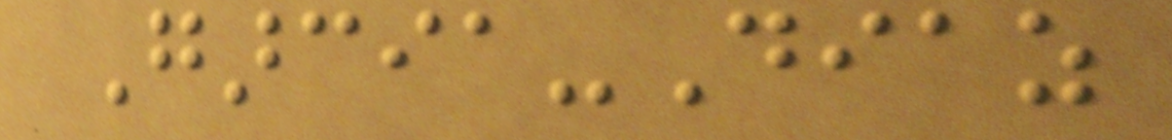Garcia-Diaz
